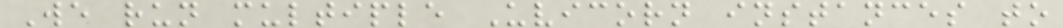We run multiple Uvicorn instances to
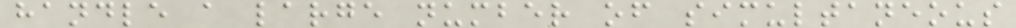handle a large number of simultaneous
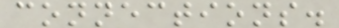connections.
